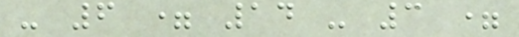- 6 = 14 - 3 =
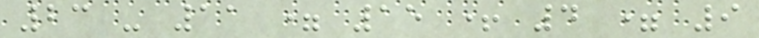23 - 11 = 15 + 4 = 9
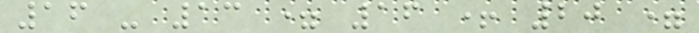16 - 13 = 16 + 20 =
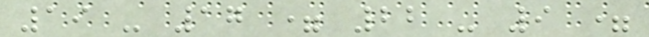19 - 17 = 22 - 9 =
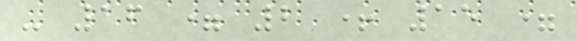- 16 = 2 + 15 =
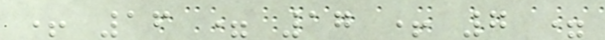+ 16 = 17 + 7 =
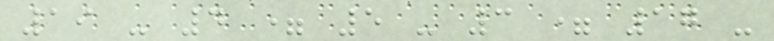19 - 4 = 5 - 3 = 17 -
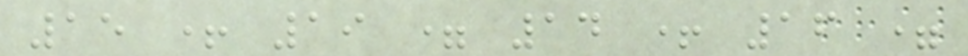15 + 19 = 14 + 16 =
